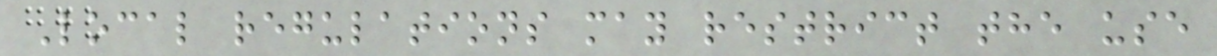Local regulations may restrict the use
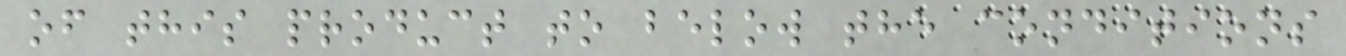of this product to below the conditions
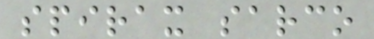spirax sarco
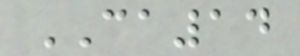CA14
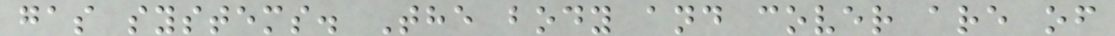gas systems. The body and cover are of
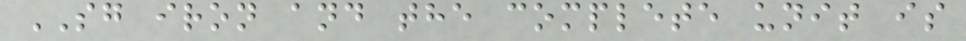SG iron and the complete unit is
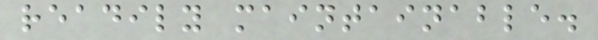readily maintainable.
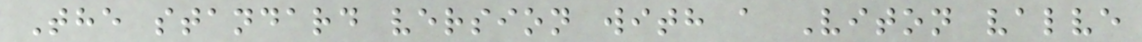The standard version with a Viton valve
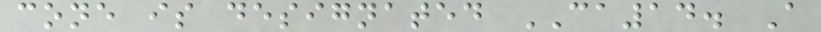cone is designated CA14. A
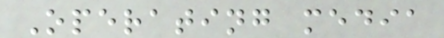Operating media
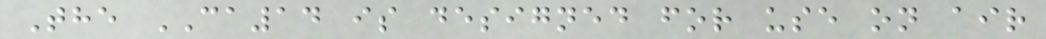The CA14 is designed for use on air
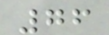76
